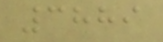3889
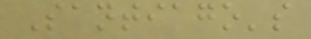Santiago's
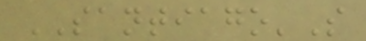SANTIAGO'S
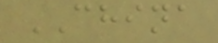CHINA
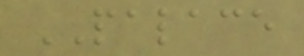PALACE
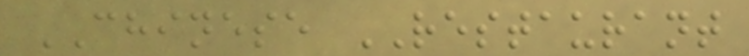CHINESE RESTAURANT
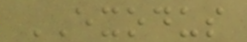EXODUS
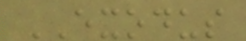EXODUS
